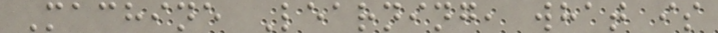Machine Learning, what is
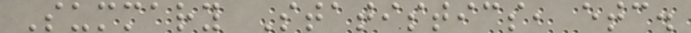Summary Statistics, etc.
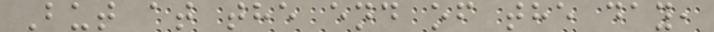But at the end of the day,
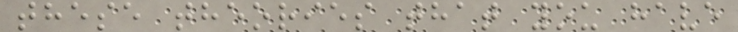these theories that you have
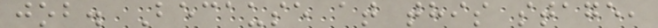job. Because at this stage,
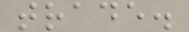trade.
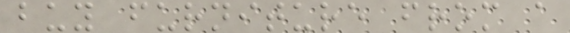buy furniture from a
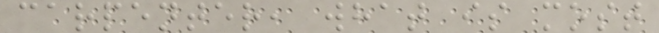carpenter, what is most
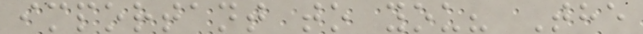important to you? The
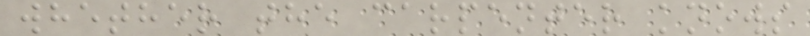whether the carpenter knows
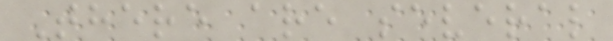There are several
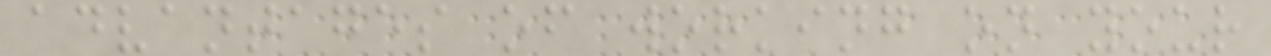advantages of working on your
